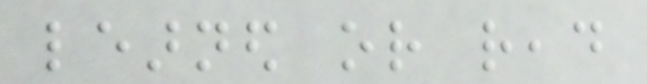learned or read
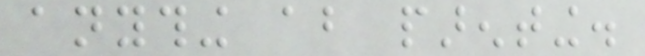anything about parenting.
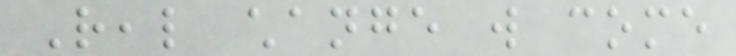Real change will come
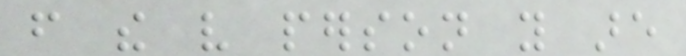from the very person you are
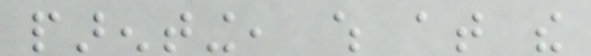parenting, which at the
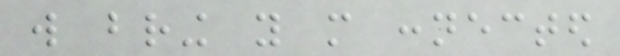will bring you more connected
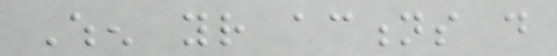When your actions do
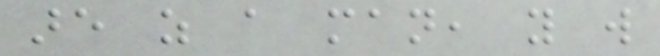are as a man, you will
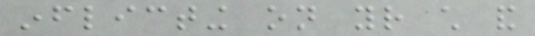inflicting on your child and
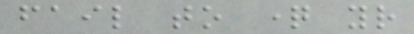fail to question your
